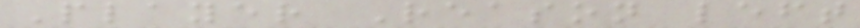Player Reason left
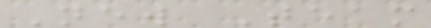New Team
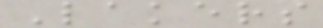Lakers
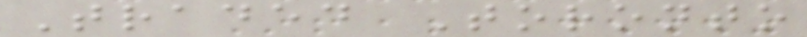Traded Toronto
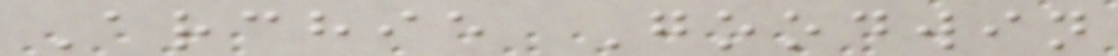Archie Goodwin
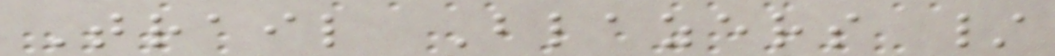Trail Blazers /
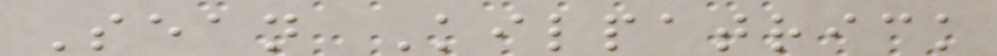Sean Kilpatrick
